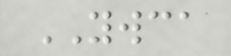YWCA
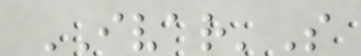IVAR'S
